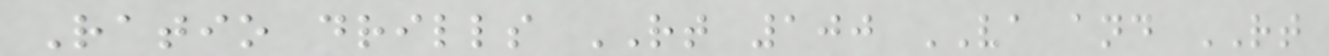Ratio drills RT 100 VA and RT
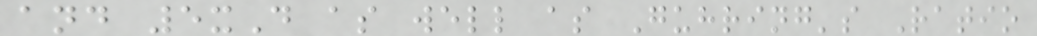and 5xD as well as Guhring's Ratio
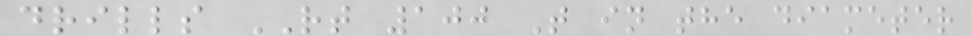drills RT 100 T in the diameter
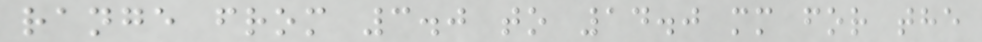range from 3.0 to 14.0 mm for the
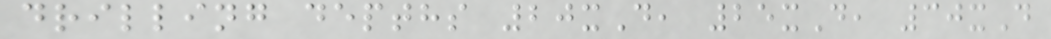drilling depths 20xD, 25xD, 30xD
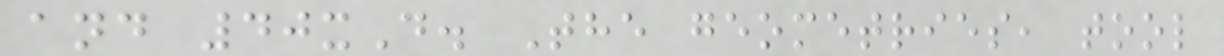and 40xD. The geometries, tool
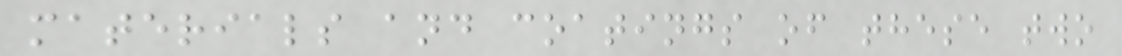materials and coatings of these two
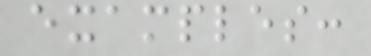examples:
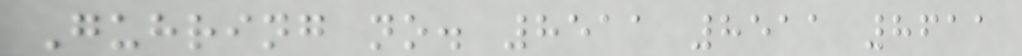Guhring no. 8511 8511 8611
